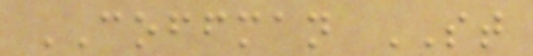COFFMAN ST
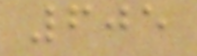605
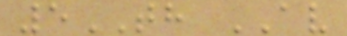5TH AV
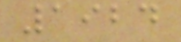1924
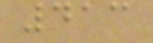413
